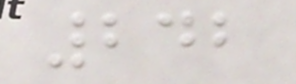242
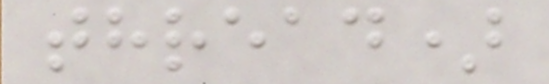thread)
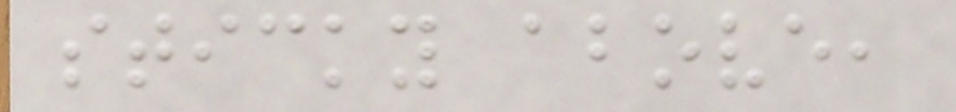sticky above,
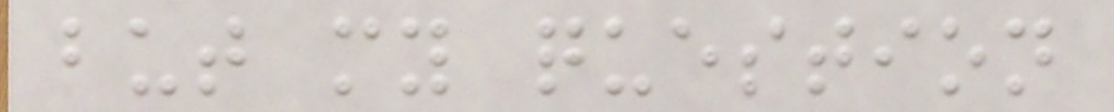but my question
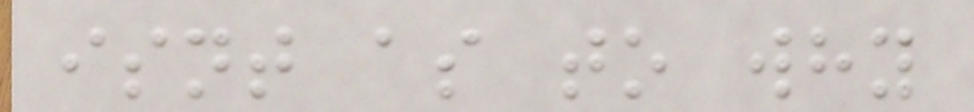isnt as to why
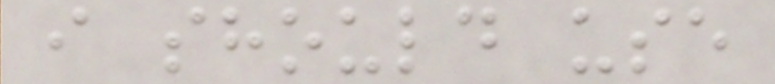i should use
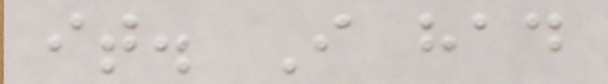it. I had
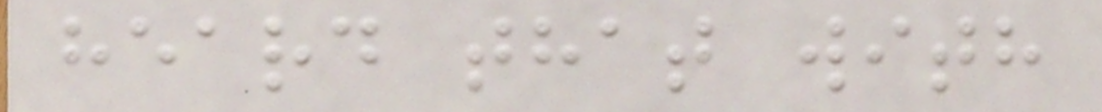heard that with
